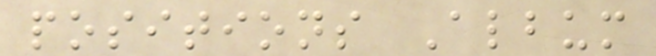positions Album
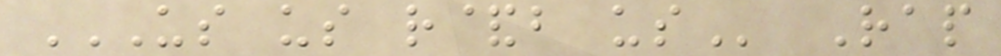US US R&B US Rap
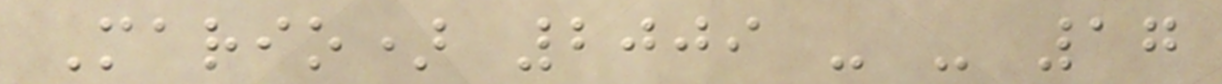Mario) 2009 - - 17
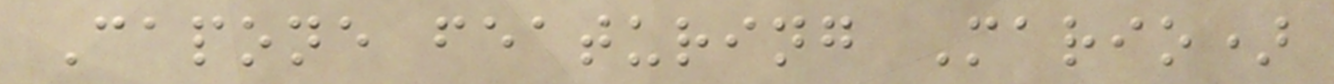Capone featuring Mario)
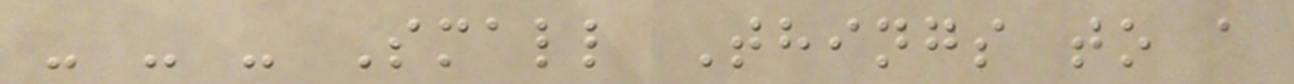- - - Small Things to a
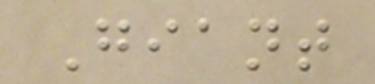Giant
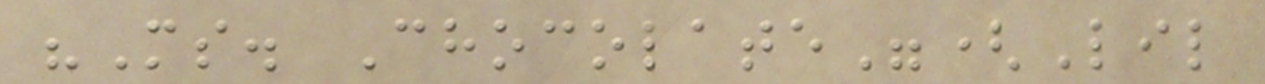"Ms. Chocolate"(Lil
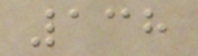138
